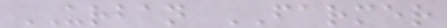URBAN FARMER
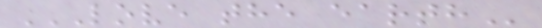LOVE THE EARTH
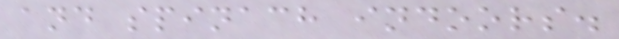and spinach indoors.
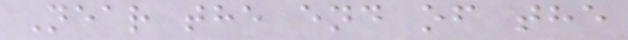Near the end of the
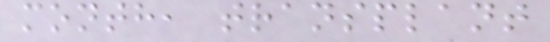month, transplant
